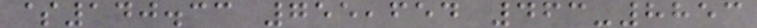$140.33 755,654 463-8853
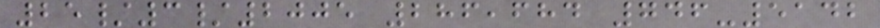25/3/2005 286,684 746-5142
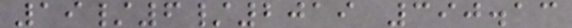19/6/2019 390.13
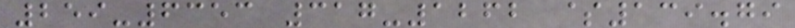259-6353 317-1262 $139.79
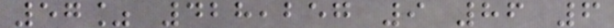57% 428,257 9 86 6
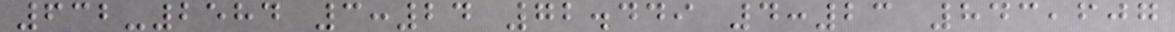632-2584 3:24 72.449 4:23 843,607
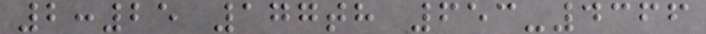2:25 177th 653-4366
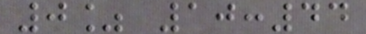0% 10:44
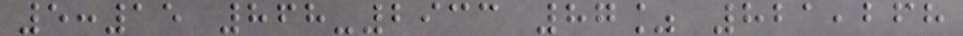5:15 868-2933 87% 821,268
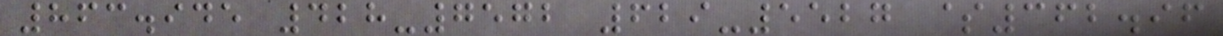863.945 428-7572 629-5527 $362.96
